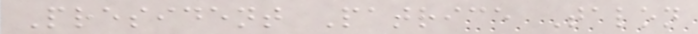President Patrice Talon
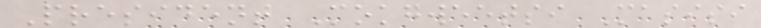President Mokgweetsi Masisi
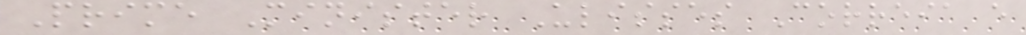Prime Minister Ulisses Correia e
